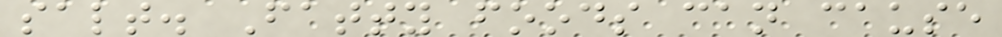salt. Fatty foods can cause
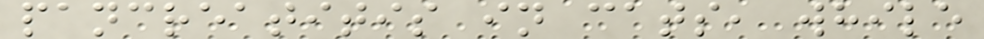pancreatitis in cats, while
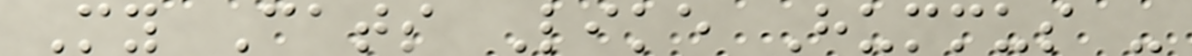My Cats Like Hummus -
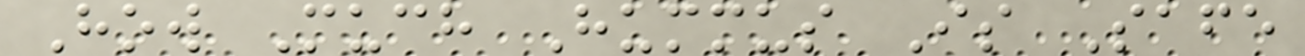How Much Hummus Is Safe
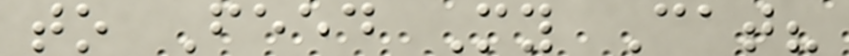to Feed My Cat?
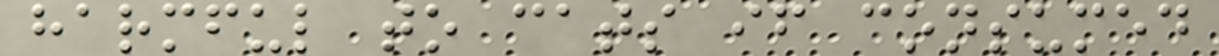harmful to cats if consumed
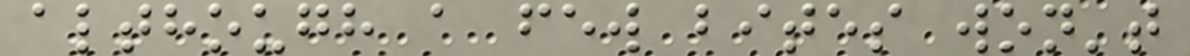although a few bites won't
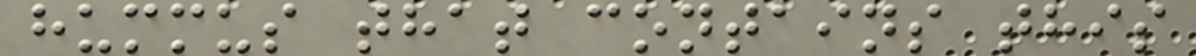hummus that contains this
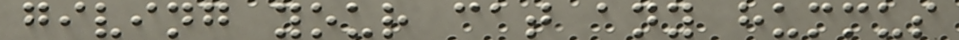giving your cat any hummus
